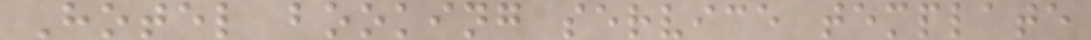Hotel booking service template
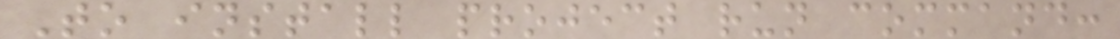To install project run command:
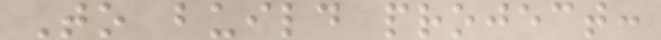To build project:
